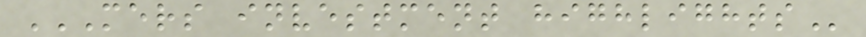MERS INVESTMENT HIGHLIGHTS
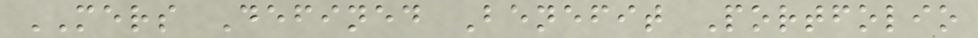MERS Defined Benefit Portfolio
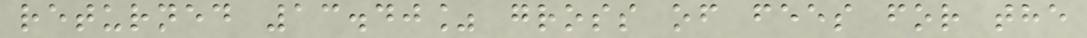returned 13.40% gross of fees for the
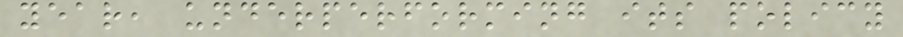year, underperforming its policy
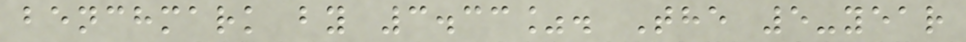benchmark by 3.33%. The 5-year
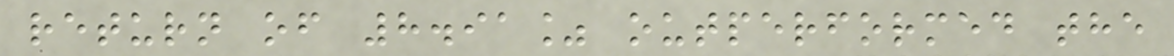return of 8.91% outperformed the
